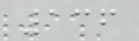136
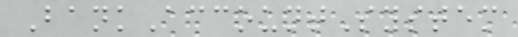BankAccountSystem
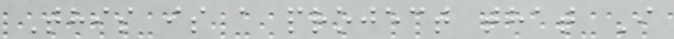This is a project that I
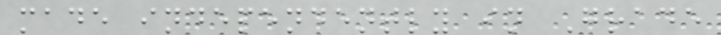made independently in Grade
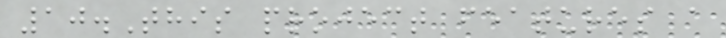10.This project features a
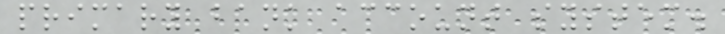primary bank account system.
